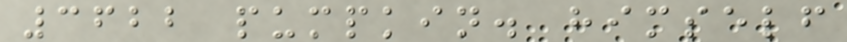3622 pumpkin. himself
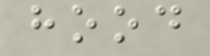hood
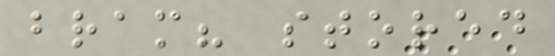bram? stored
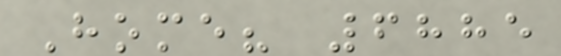Home? 6885
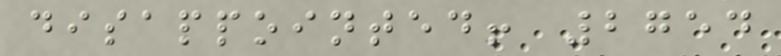disappointed! 2754
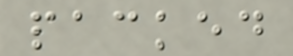packed
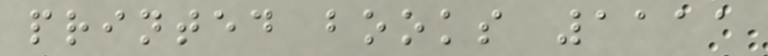printed books 1111
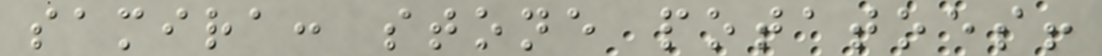samira: stone potatoes!
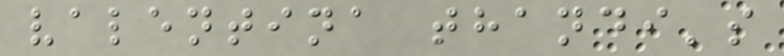valentina thandi's
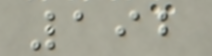192
